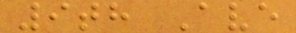9th Ave
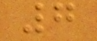7
